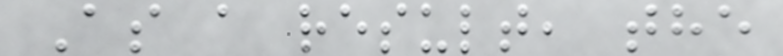As a result, the
